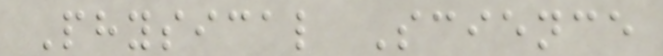Physical Science
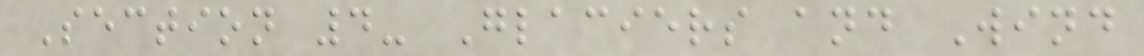Section 4- Glaciers and Wind
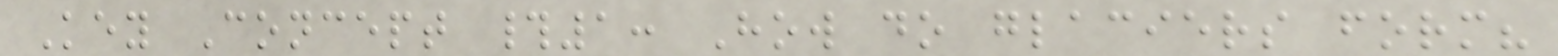Key Concept #1: How do glaciers form?
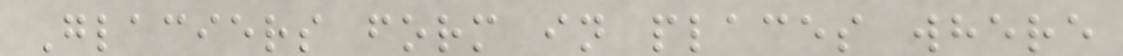Glaciers form in places where
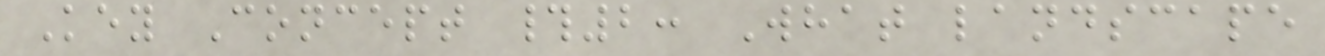Key Concept #2: What landscape
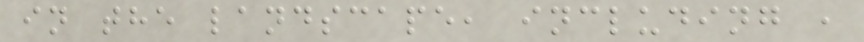in the landscape, including ,
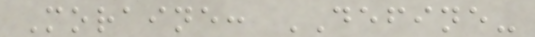Moraine: DEFINE-
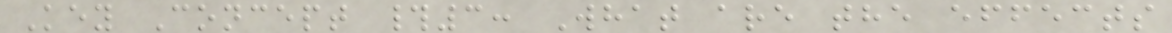Key Concept #3: What are the effects
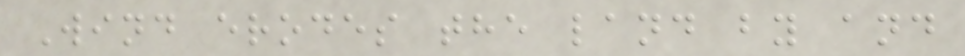Wind erodes the land by and
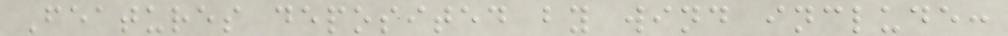Features deposited by wind include:
